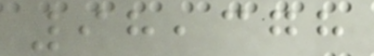98,378
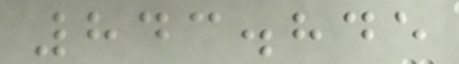843.845
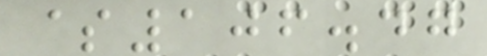$106.47
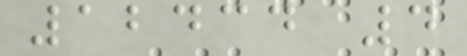12434 4
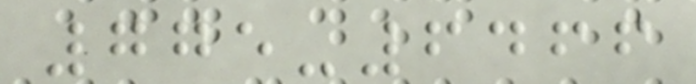775-6466
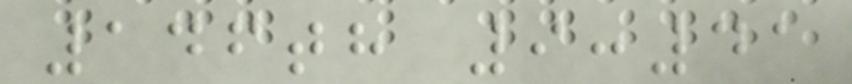146th 9:41
